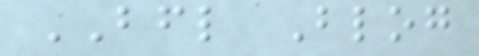BFL Blog
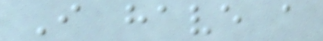I have a
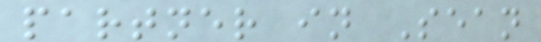partner in Sean
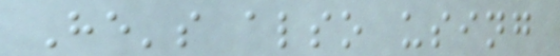He's also using
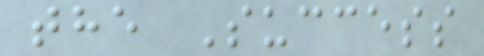the Success
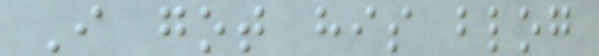I got his blog
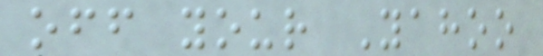off your Yahoo
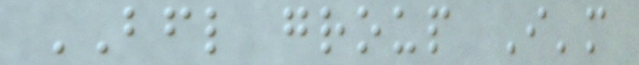BFL group I'm
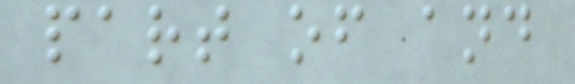part of and
